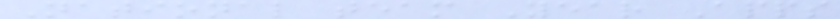National team Year Apps
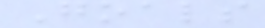Goals
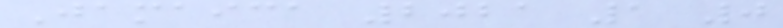Jamaica 2021 1 0
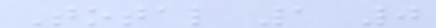Total 1 0
